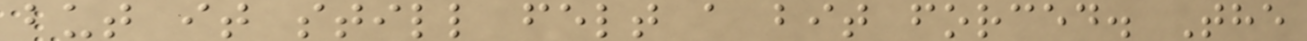but it still felt a bit forced. The
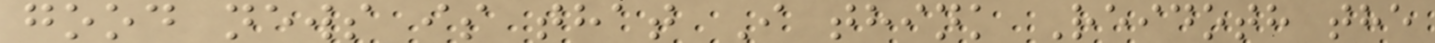good news is that I think Reidoth the
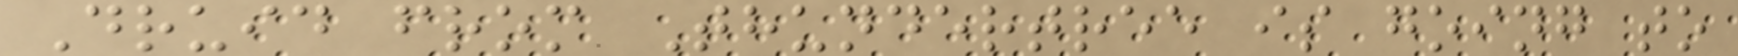Druid from Thundertree is going to
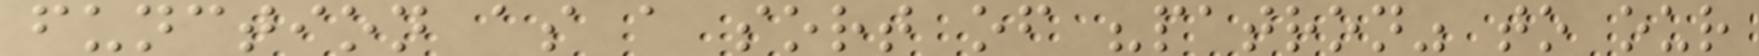function as a sort of "patron" to our
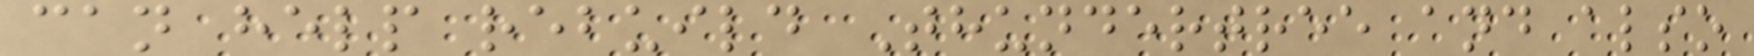can help rebuild Thundertree and also
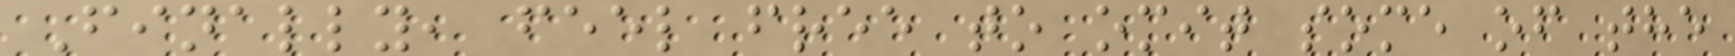Finally, feel free to omit some of the
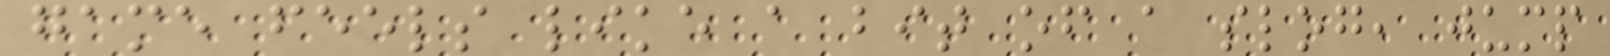game feels like a bit of a slog, jump
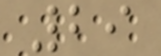29
